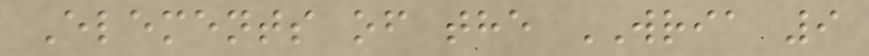Elements of the WRIA 9
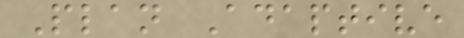Plan Adaptive
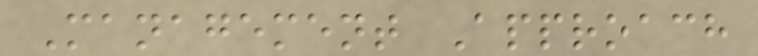Management Approach
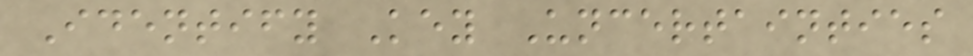Identify Key Uncertainties
